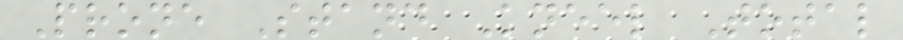Prone Stand Kneel Total
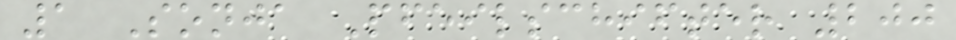1 Sonja Pfeilschifter 200
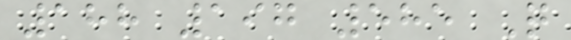188 197 585 Q
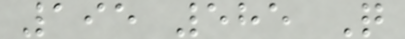195 585 Q
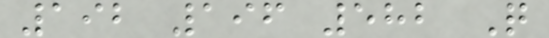192 196 582 Q
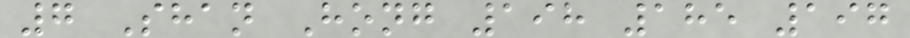7 Shan Hong 198 185 197
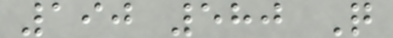190 580 Q
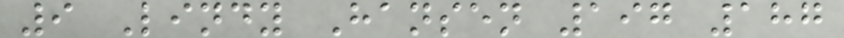9 Lindy Hansen 197 187
